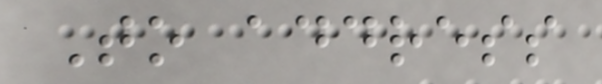To address
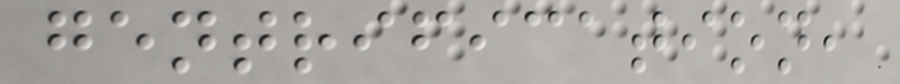gentrification,
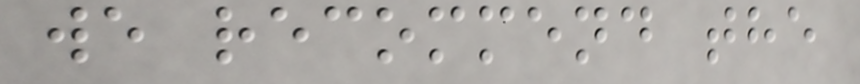we recommend the
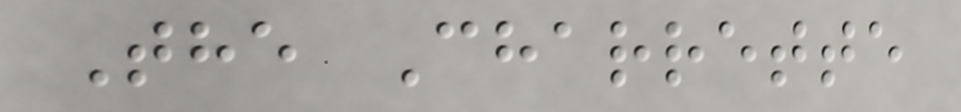The Charrette
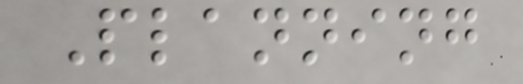Planning
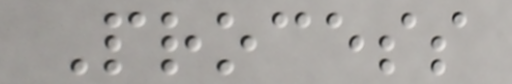Process
